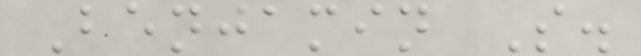Benjamin S.
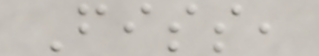Fiss,
